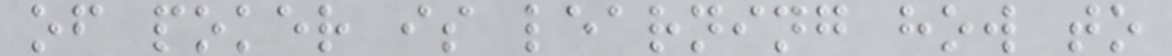of poker is learning how to
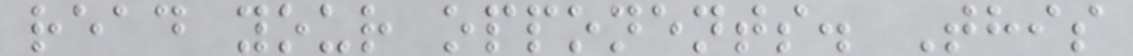read your opponents. This
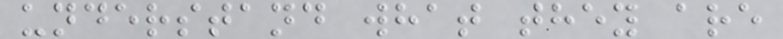understand what they are
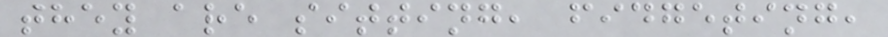they are sitting, fidgeting,
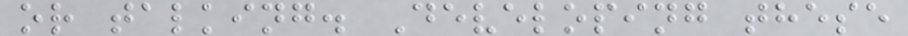or talking. Developing these
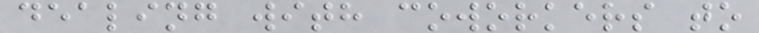dealing with coworkers to
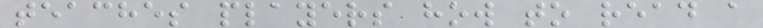teaches players how to read a
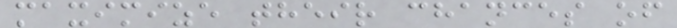maximize their chances of
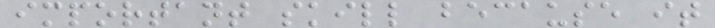important skill because it
